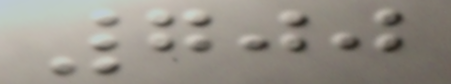700
